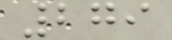279
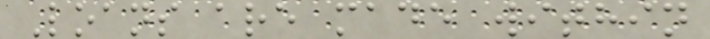Loans are made within
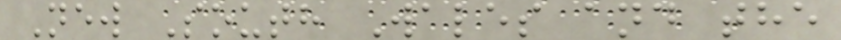New South Wales and the
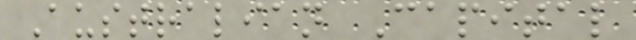Australian Capital
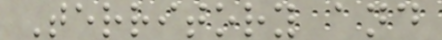Territory and
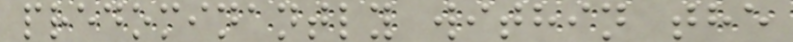predominantly within the
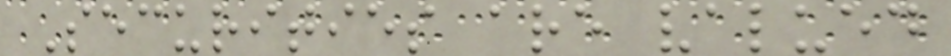Securities are valued
